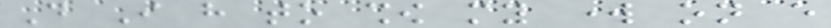Do I have to show my work on every
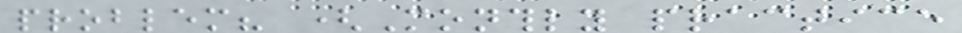problem? (Monthly practice
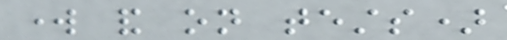work and on tests)
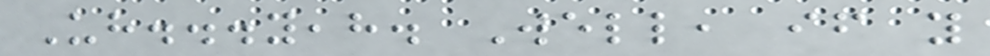Uh...yeah. Well, if you
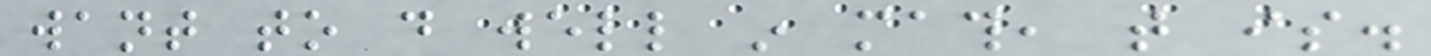want to do well in math, that is.
